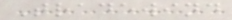Tradewind
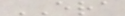ERA
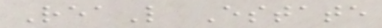ReaL Estate
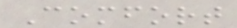Comfort
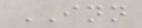INN
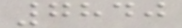7840
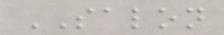SALON
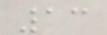13
